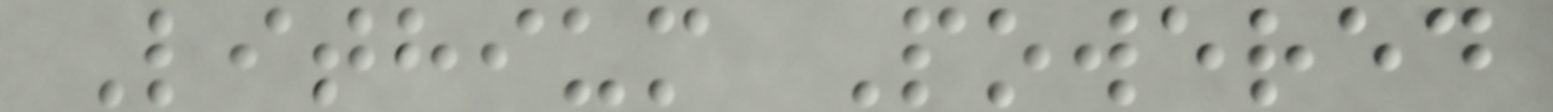Lithium Powered
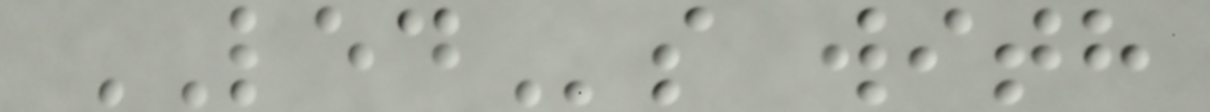LEDs with
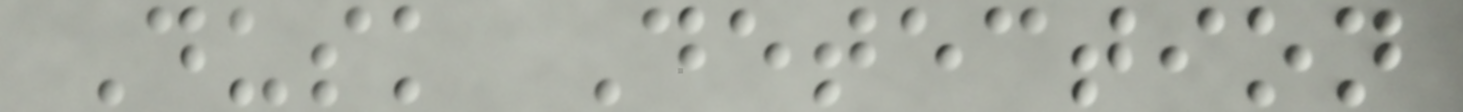Dusk Detection
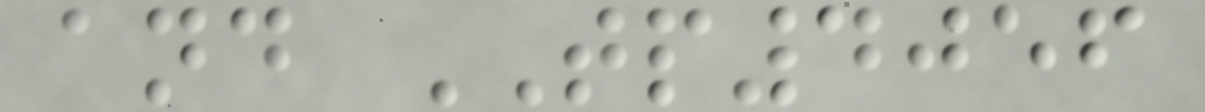and TP4056
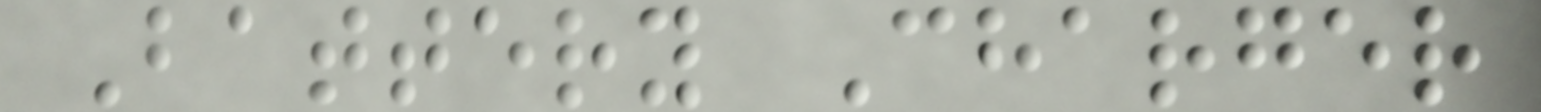Battery Charger
